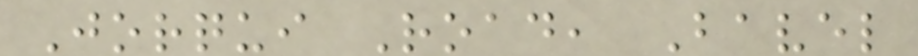Jorqui Road, Bavel
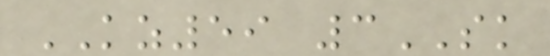KZ59 3SK
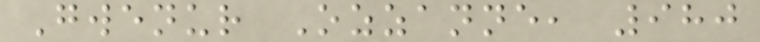Gwenur Ozzanne, 980
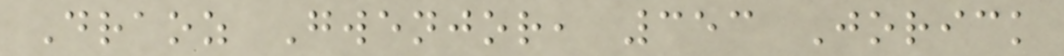Draoz Gwenjor, 353 Jorick
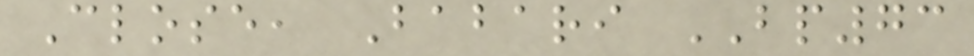Close, Babari BP73
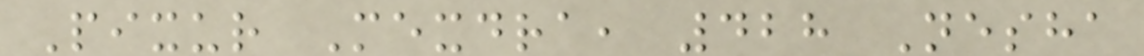Pixur Mexdra, 428 Nesha
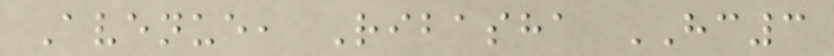Avenue, Ribasha HC3
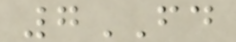7FD
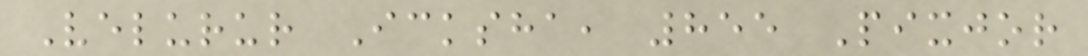Velurur Icksha, 855 Pixjor
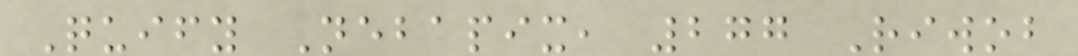Quify Nebapix, 277 Riwob
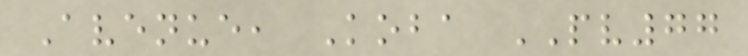Avenue, Koba PV77
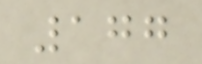177
